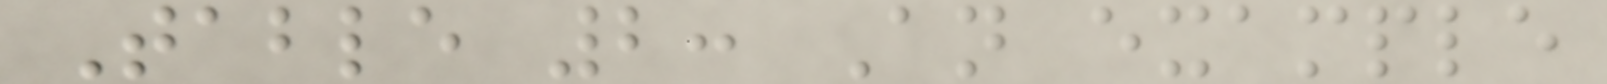Table 2: An example
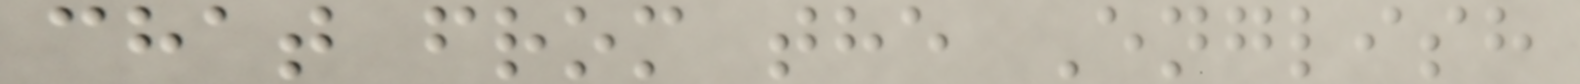chat from the English
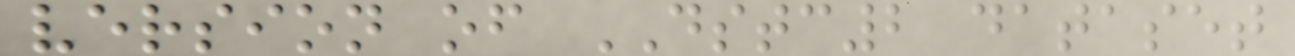version of DSTC2 dataset
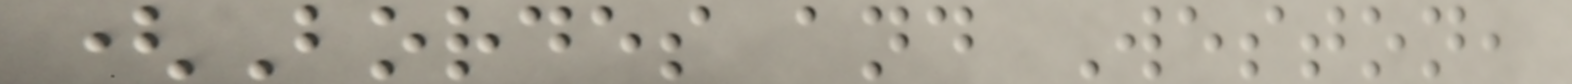(Bordes and Weston,
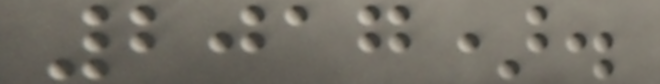2017).
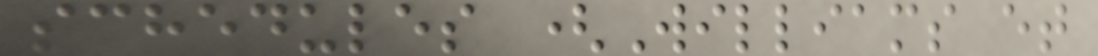schedules (Williams et
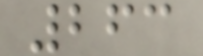263
